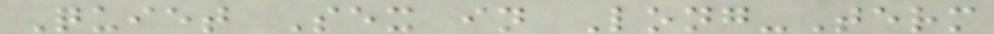Quiet Sex in Long-Term
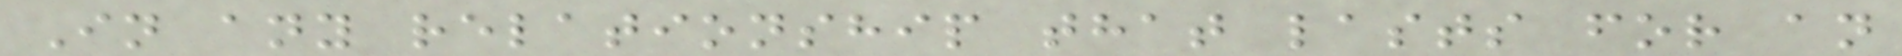In any relationship that lasts for an
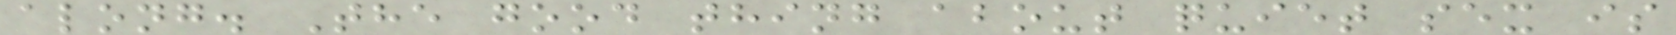along. The good thing about quiet sex is
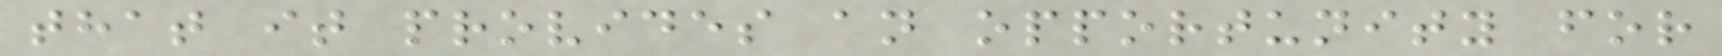that it provides an opportunity for
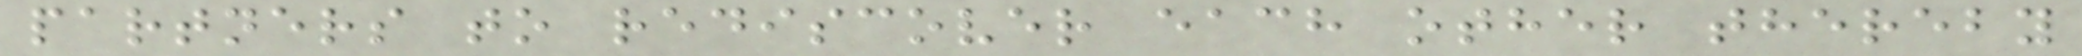partners to rediscover each other thereby
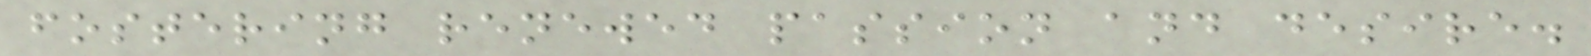fostering renewed passion and desire.
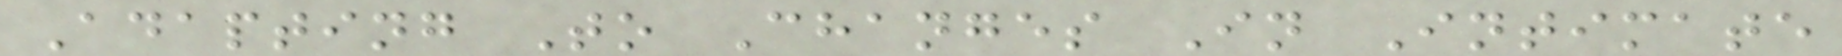Adapting To Changes In Intimate
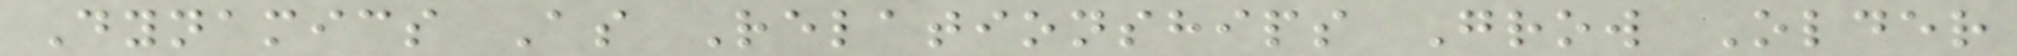Dynamics As Relationships Grow Older
